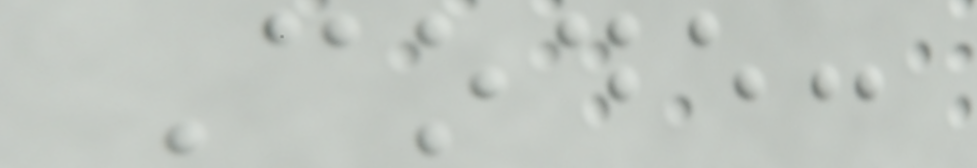Code:
